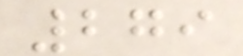279
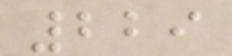229
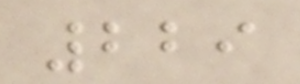229
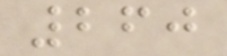260
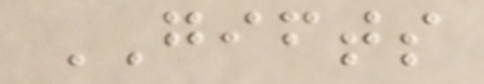GIFTS
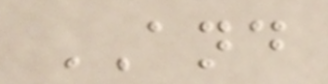AND
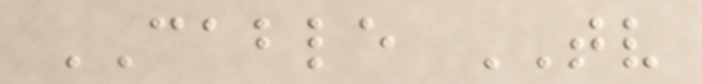CABLE TV
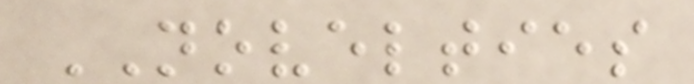NOVELTIES
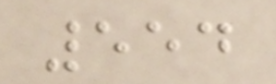554
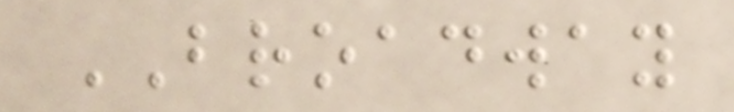BROADWAY
